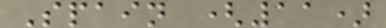Spain (11)
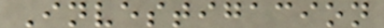Investigacion
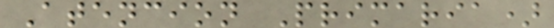Atencion Primaria)
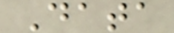Data
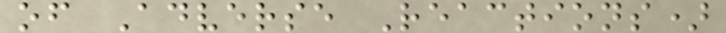of Adverse Reactions)
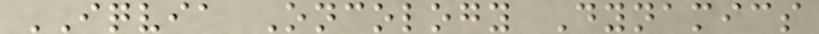IQVIA Oncology Dynamics
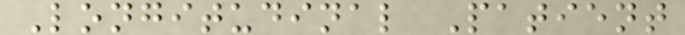Longitudinal Patient
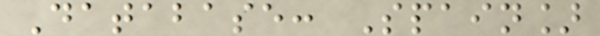Database: Spain]
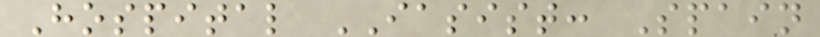Hospital IASIST: Spain
